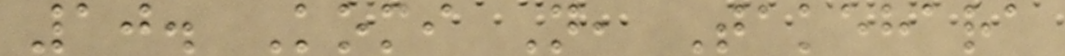10. Komi N, Takehara
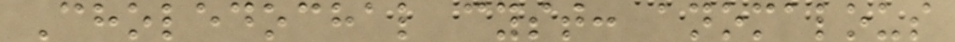Choledochal cyst: anomalous
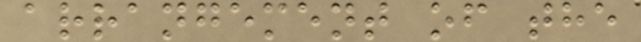arrangement of the
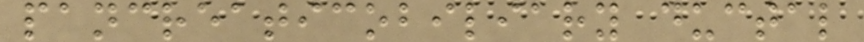pancreaticobiliary ductal
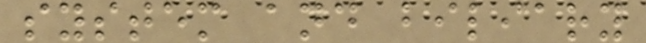system and biliary
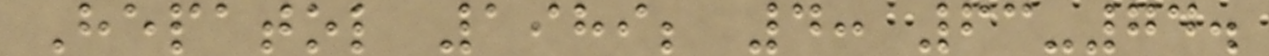Hepatol 1989; 4: 63-74.
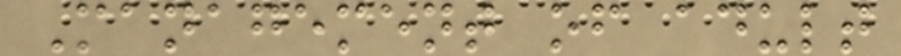Management of adult
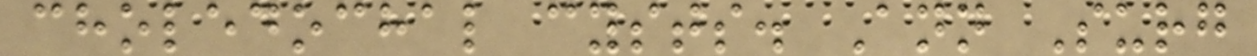choledochal cysts. Ann Surg
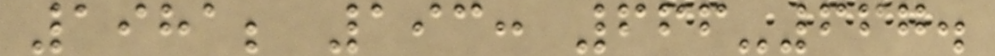1981; 193: 666-667.
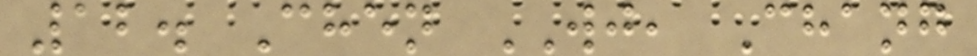12. Chen WJ, Chang
